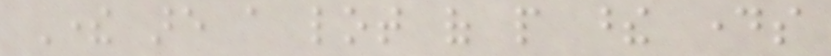There are a lot of people these days
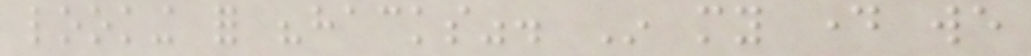looking for "hacks". In my day we
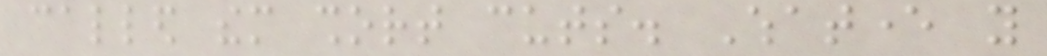called them short cuts. Whatever you
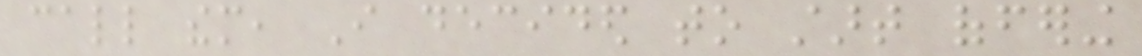call them, I decided to start offering
